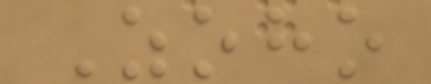Zoho
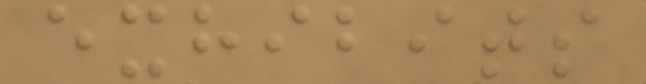exhibits
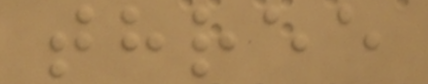three
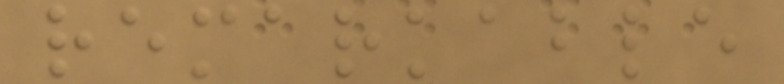remarkable
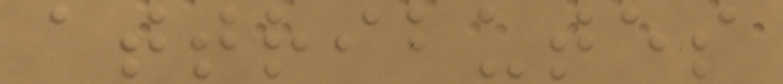attributes
